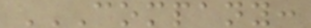COMPANY:
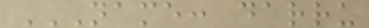NAME: DARRU
